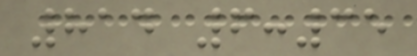814 6:35
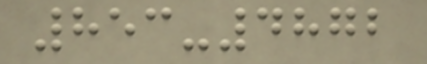853-4872
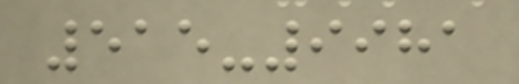515-9981
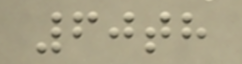60th
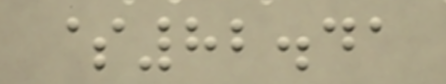$82.41
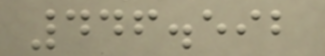446.592
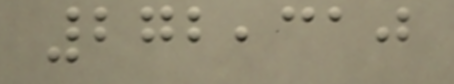272,310
